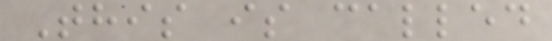This is called
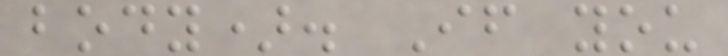body). If you
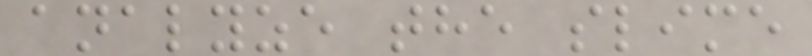analyze the slime
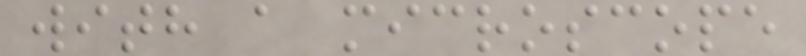with a microscope
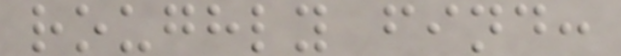roughly find:
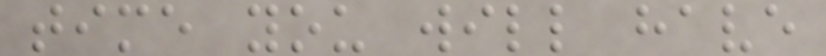time you will have
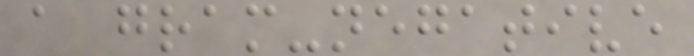a gram-negative
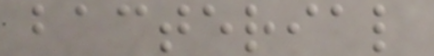bacterial
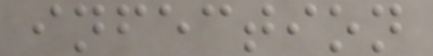infection
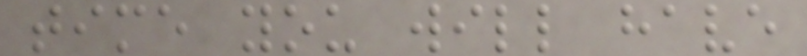time you will have
